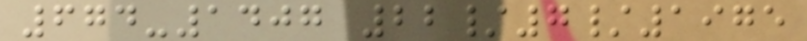674-1407 22/7/1975
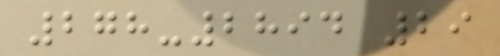278-2894 29
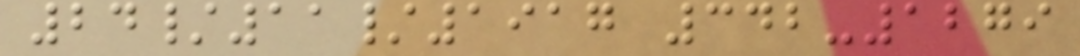24/11/1917 342-1279
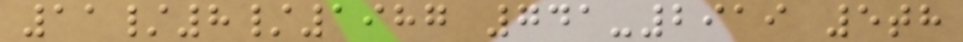11/8/1987 741-2919 5th
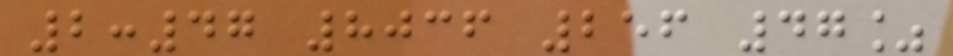2:47 8036 256 47%
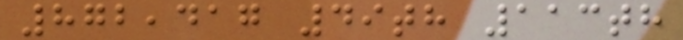872,417 49th 113th
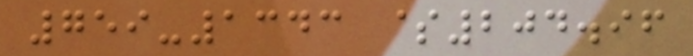759-1343 $204.96
